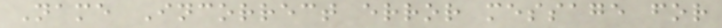Name Incorrect error message for
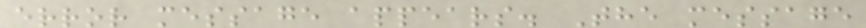error message appears. The message
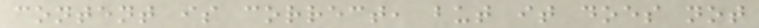content is correct, but it does not
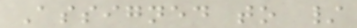Assigned to /
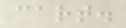cart.
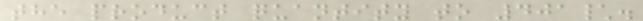the product quantity to 401\.
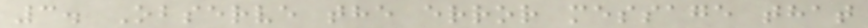3. Observe the error message that
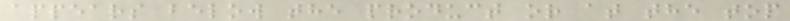appears below the product or at the top
